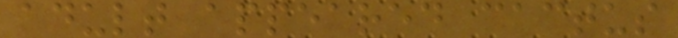adult appeared cactus
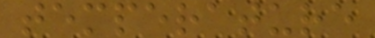temperature
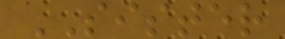SISTER
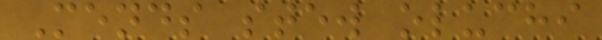Mends stew oluchi
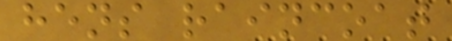hens raincoat
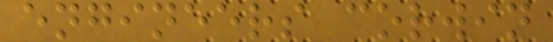engineers corwin
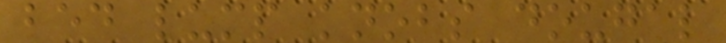bed lump knobs dougal
